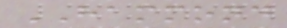HAMMOND
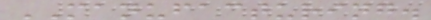MANUFACTURING.
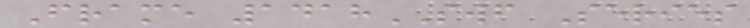Frame 1418SWF Series
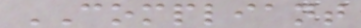COMPLIANT
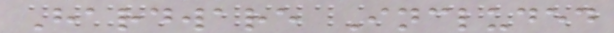Hardware Included
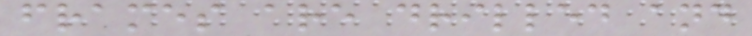frames are drilled and
